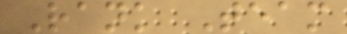Rank Team
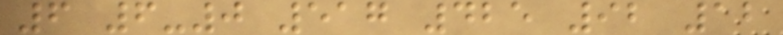6 6-0 517 425 92 12
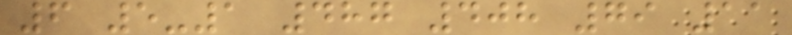6 5-1 487 408 79 11
